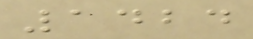1424
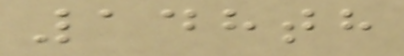148th
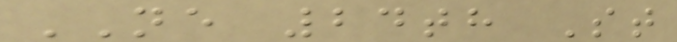NE 24th St
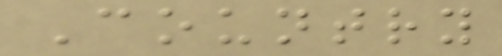Country
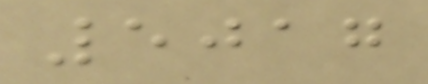5017
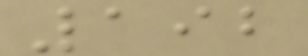192
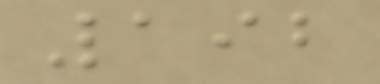192
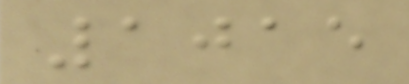1015
